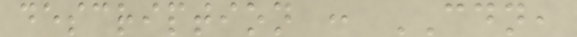description : CDN,
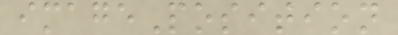imagePosition
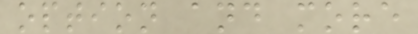option and more
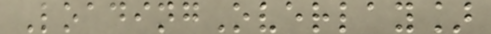LoadingOverlay]
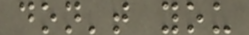don't you
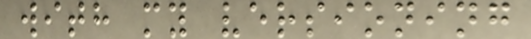with my versioning
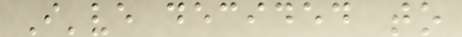I've decided to
